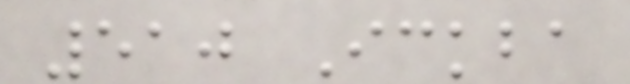510 Ickba
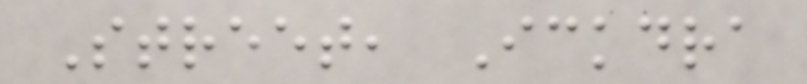Street, Ickdra
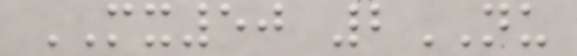MX50 2NU
